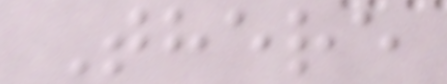There
